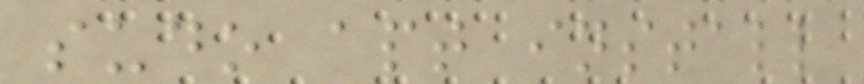sudo apt install
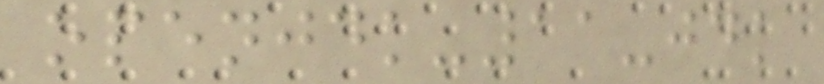openjdk-11-jdk
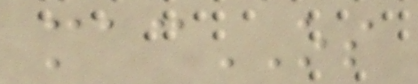macOS
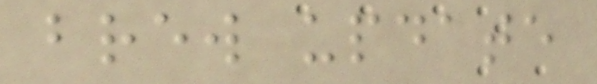brew update
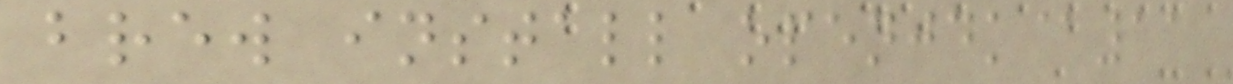brew install openjdk@11
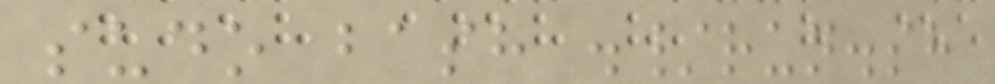sudo bash ./run.sh
